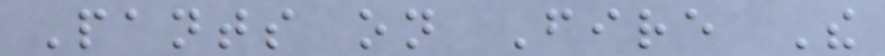Pants on Fire The
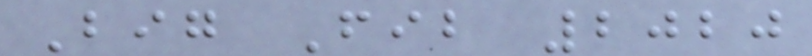Big Fib 2020
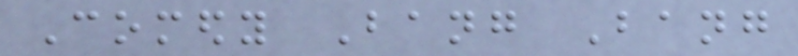Comedy Bang Bang
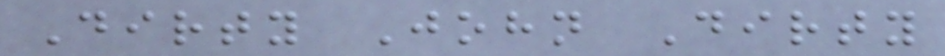Dirty John Dirty
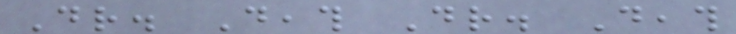Dr. Death Dr. Death
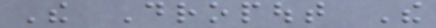The Dropout The
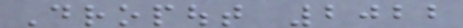Dropout 2022
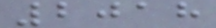2018
